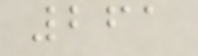261
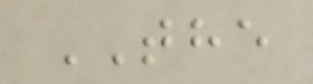THE
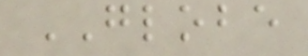GLOBE
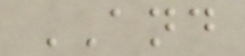AND
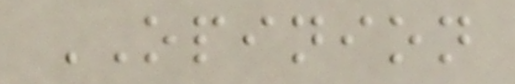OPINION
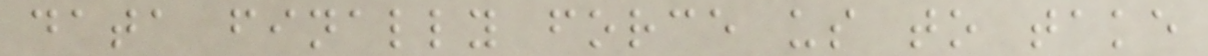data finally force us to take
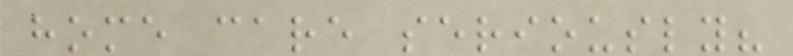home care seriously?
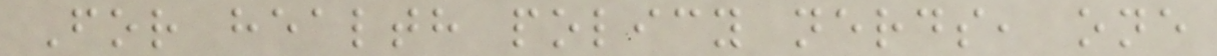For health policy nerds, one
